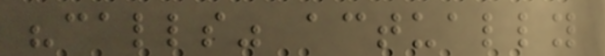"calls" actually
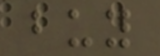buy
